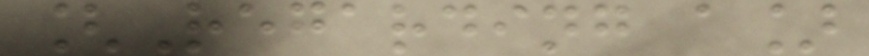[Regarding a]
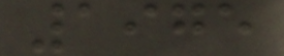1975
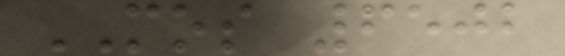MOS 6502
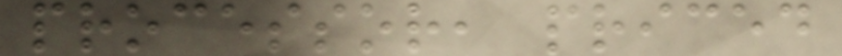processor, priced
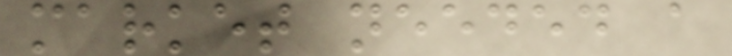market needed a
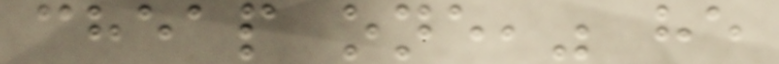cheap one," he
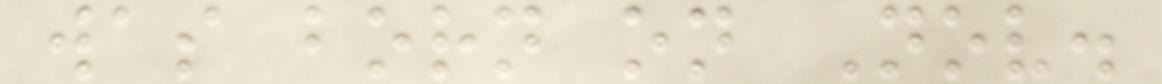was born on Nov.
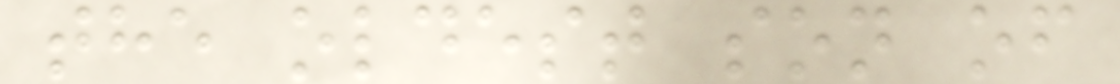the oldest son of
